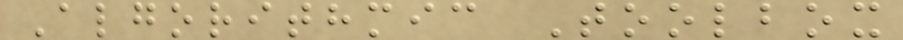Algorithmic Toolbox
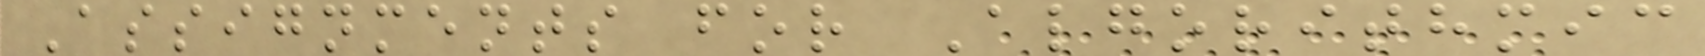Assignments for Algorithmic
